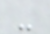-
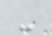-
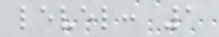level: 1
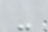-
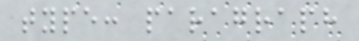type: paragraph
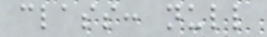class: null
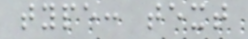type: text
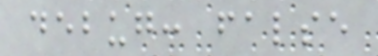debug: false
